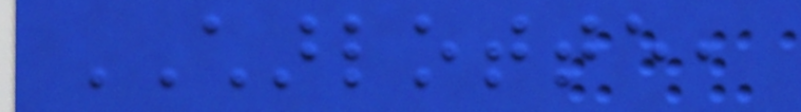CHARLOTTE,
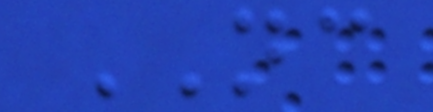NC
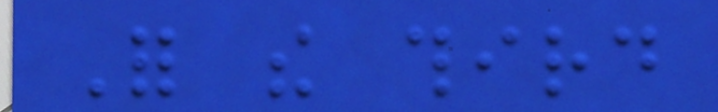For the third
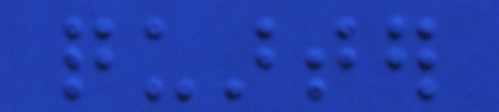quarter
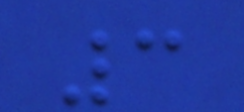3
